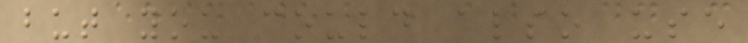but you could also use
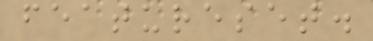featureset.
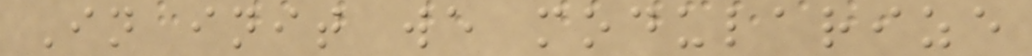In init we modularize
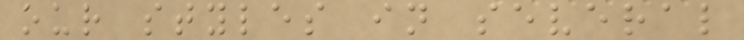our styles in several
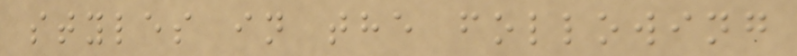styles in the following
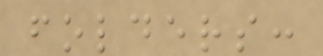folders:
